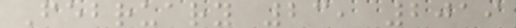February 23, 2019
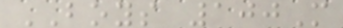BOYS 100M
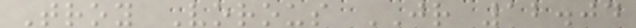Troy Vorous JR 12.04
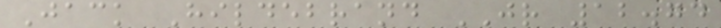Jack Hildebrand JR 12.74
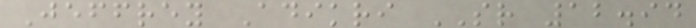Jeffrey Adikri SR 12.94
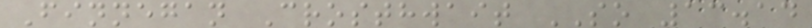Finnegan Crosthwait SO 13.14
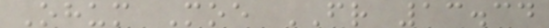Ohum Moe FR 13.34
